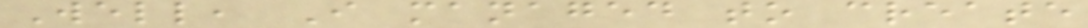Well, I managed to create
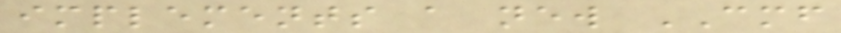implements a new CMF
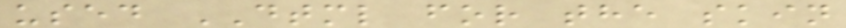used DTML for the skin
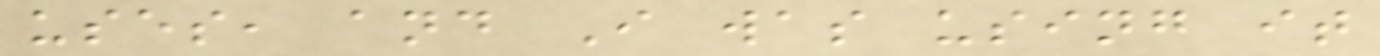uses, and I was using it
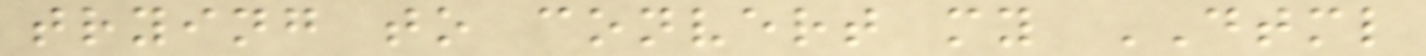trying to convert my DTML
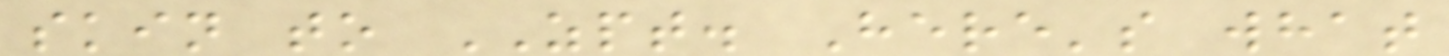skin to ZPT. Here's what
